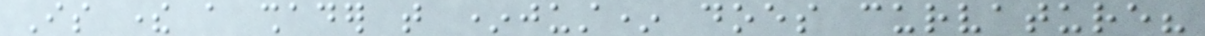Is there a shader that *just* does curvature?
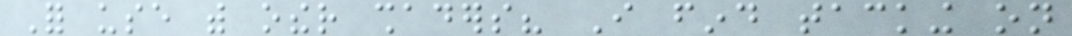For use with other shaders? I find tacking on
